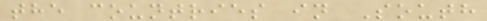the countries in South
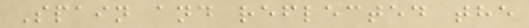Spain and reflected the
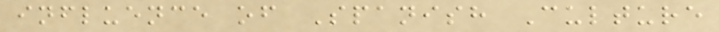influence of Spanish Culture
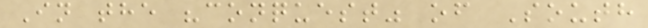In the "conquest" of South
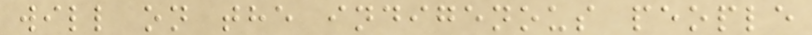will on the indigenous people
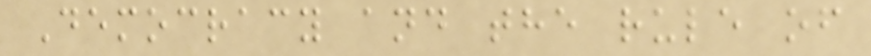Democracy and the rule of
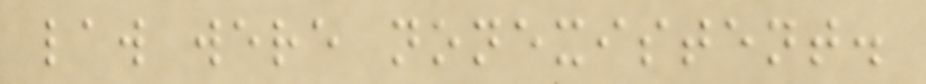law were nonexistent.
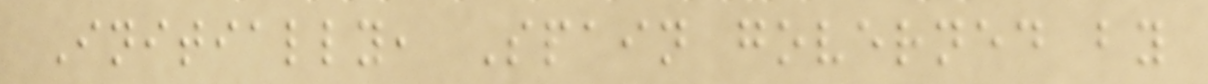Initially, Spain governed by
